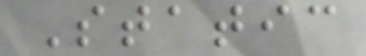Static
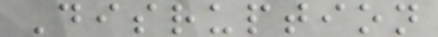Disruption
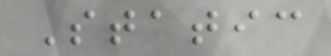Static
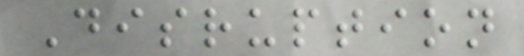Disruption
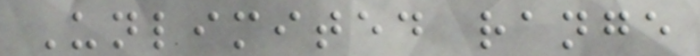Unlimited range
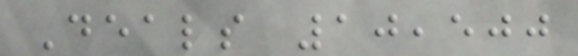Deals 10,500
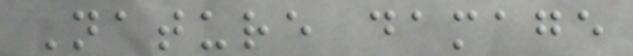Nature damage
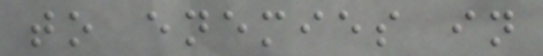to enemies in
